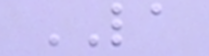LA
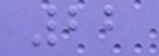22
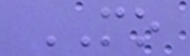MO
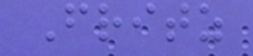Fritz
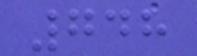748
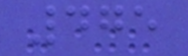475
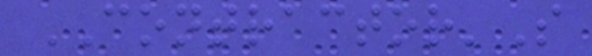CONTRACTOR'S
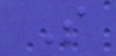S
